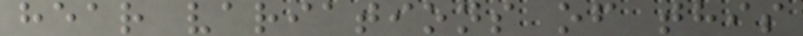hear variations of this
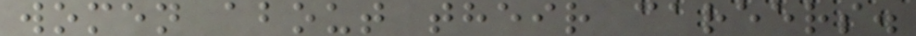women about their careers.
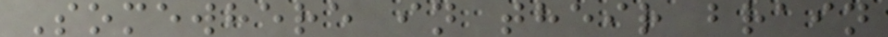Somewhere in their brain
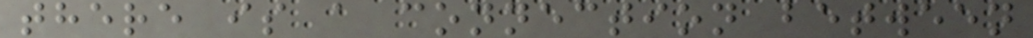there is a connection between
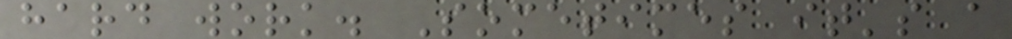hard work. Sometimes it's a
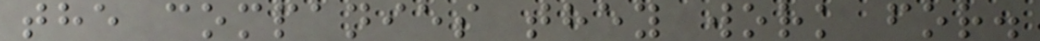the companies they work for.
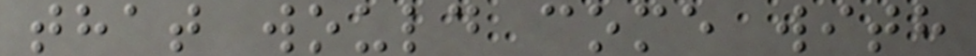that would come with
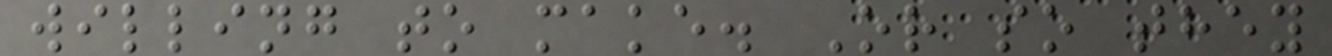willing to make. Or so they
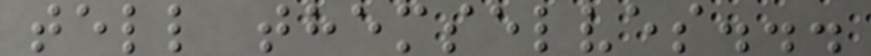tell themselves...
